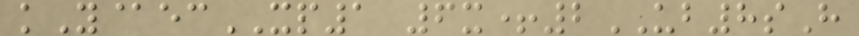kY@ecXP1 6x+2UB8sH
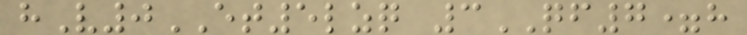hV0ET5lzq 3QF7=h
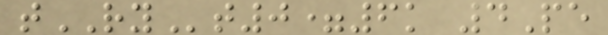tRYt0=6k 4Pe
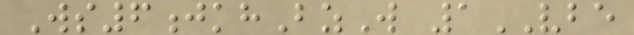Ws6jkhBzW 1VBE
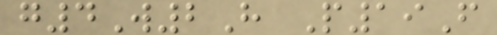g4W2H P19F
